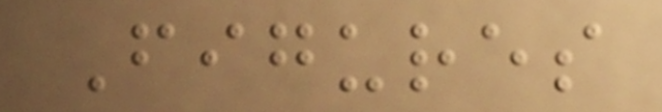Figures
